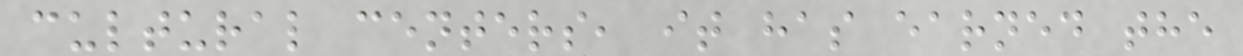cultural centers, it has earned the
